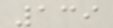139
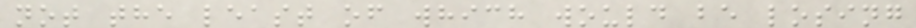not the least of which would be losing
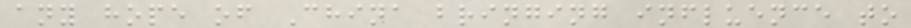any hope of China bringing influence to
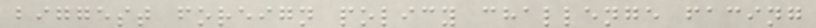biggest foreign policy challenge facing
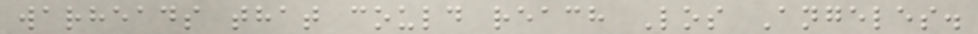warheads that could reach Los Angeles.
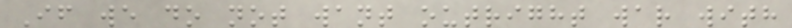If we do not want outright war with
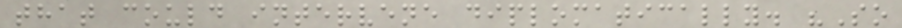that could intervene diplomatically. "So
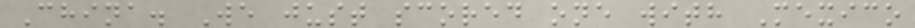China. We just scored one with Mexico
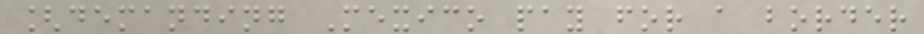[demanding Mexico pay for a border
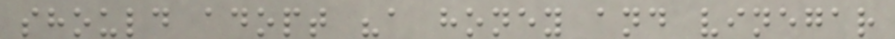should adopt "a honey and vinegar
